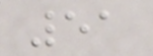51
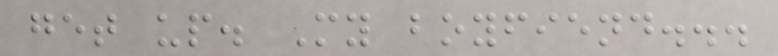get up. My boyfiend...
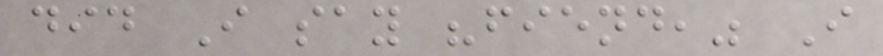did I say "fiend," I
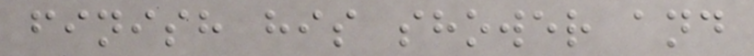finish his shower and
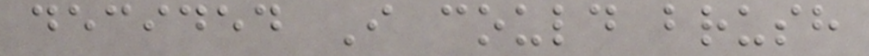decided I could brush
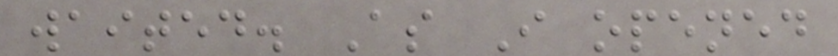waited. As I opened
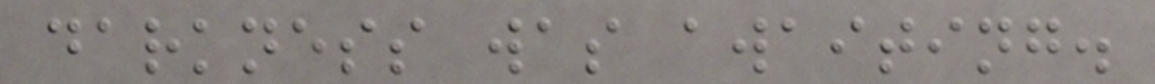darkness was awaiting.
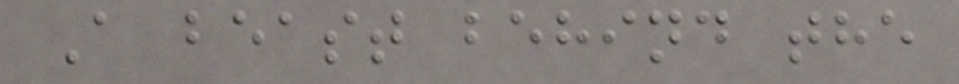A beast behind the
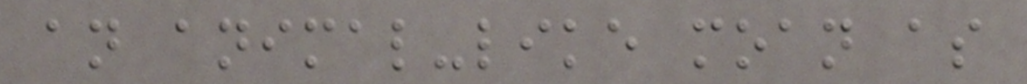an animal-like moan as
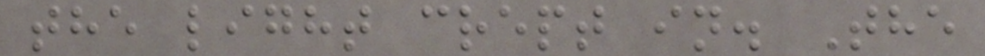the light crept in. The
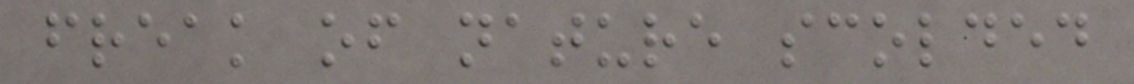freak of nature scolded
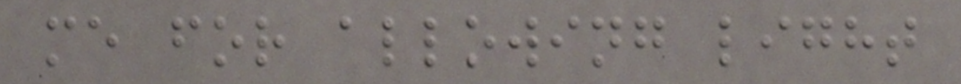me for allowing light
